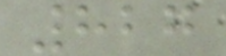827
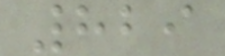829
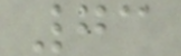73
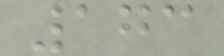173
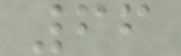66
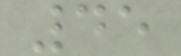45
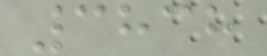3838
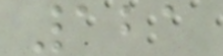121
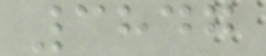3847
